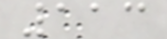113
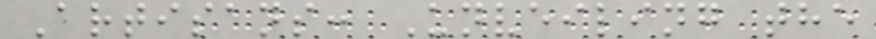Artisans: Unveiling the
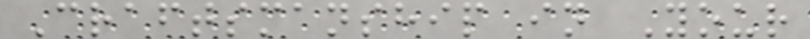Craftsmanship in Your
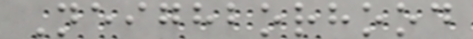Neighborhood
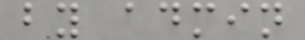by admin
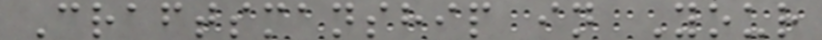Craftsmanship in Your
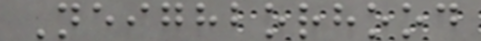Neighborhood
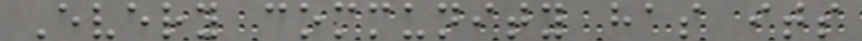Every community has its
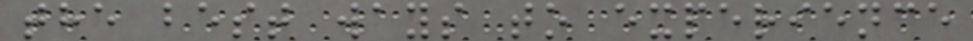the best ways to experience
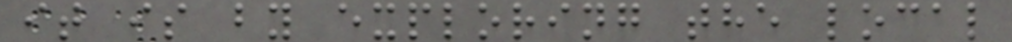it is by exploring the local
